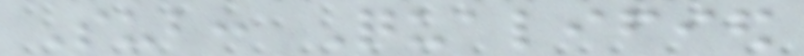Sub: Qualified
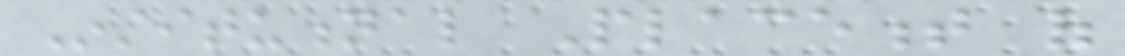Institutional Placement of
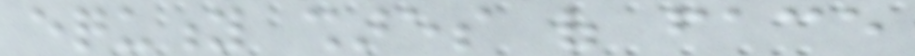equity shares of face
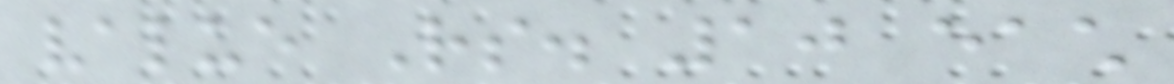value Rs. 10 each
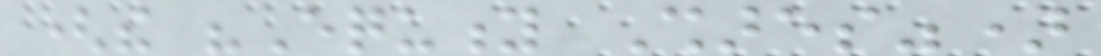(the "Equity Shares")
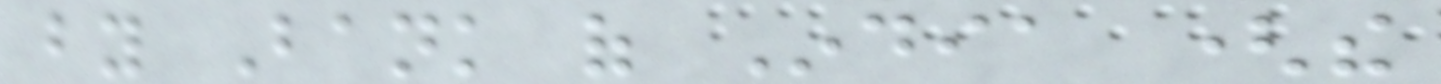by Bank of India (the
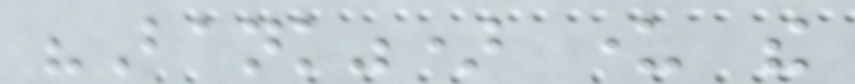"Bank") under the
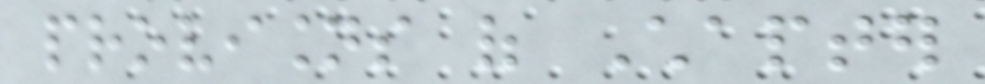provisions of Chapter
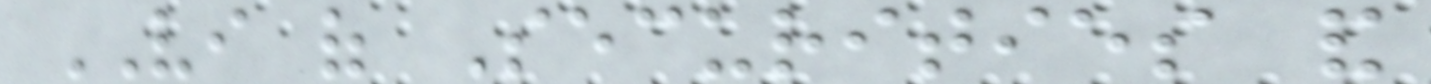VI of Securities and
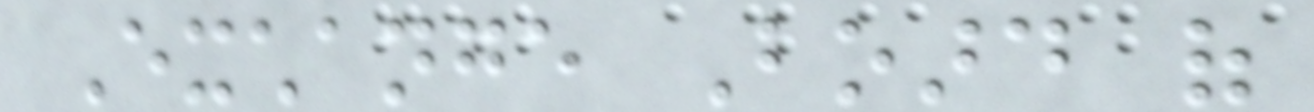Exchange Board of
